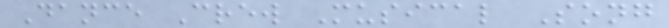Dance Crew Musical Song
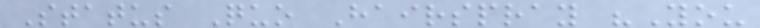Status Quo Hairspray "You
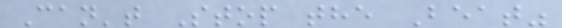Can't Stop the Beat"
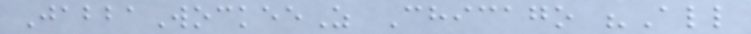JabbaWockeeZ Chicago "All
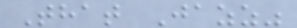That Jazz"
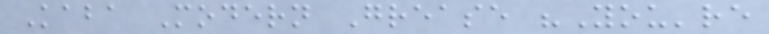Kaba Modern Grease "You're
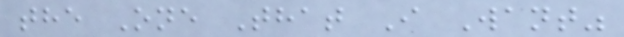the One That I Want"
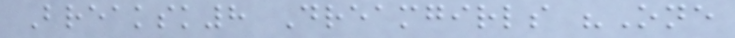Breaksk8 Dreamgirls "One
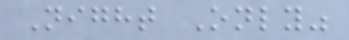Night Only"
